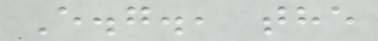E.g., the
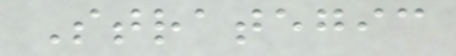Strategic
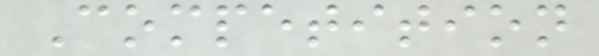Competition
